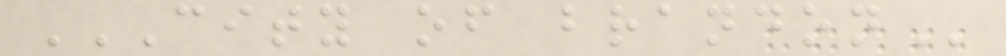CITY OF BRANDON
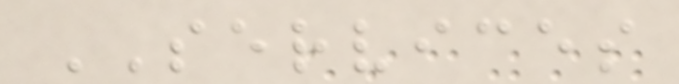SERVICES
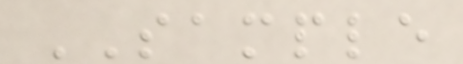SAMPLE
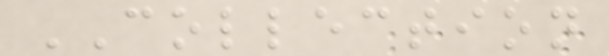COLLECTION
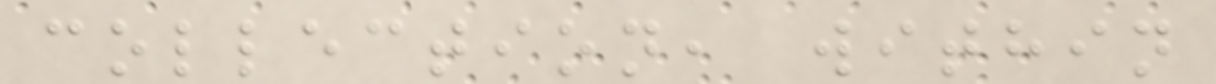collection, within
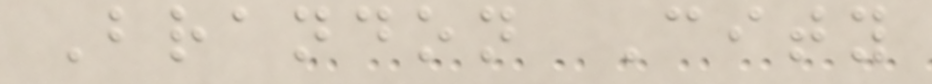Brandon City
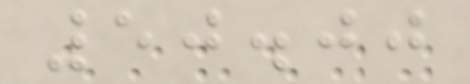50.00
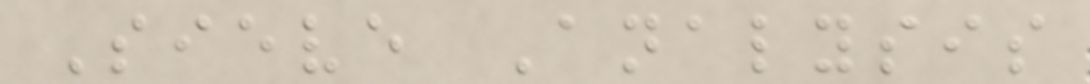Sieve Analysis
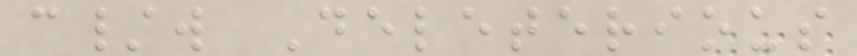c/w Deleterious
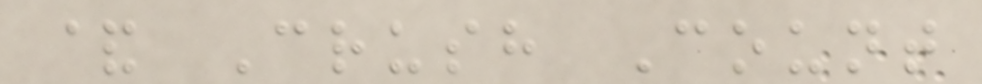& Crush Count
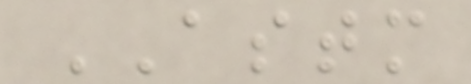ASTM
